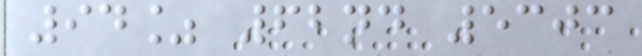94% 62nd 5303
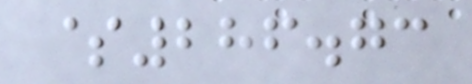$286.73
